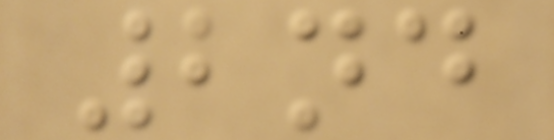2nd
